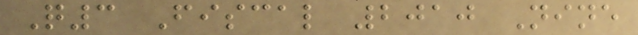Q3 Fiscal 2010 Nine
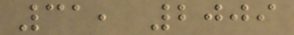31, 2009
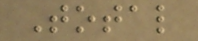Total
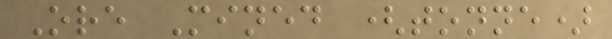Ore Mined (tonne)
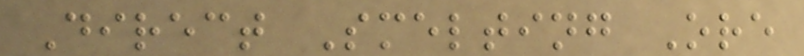Direct Smelting Ore
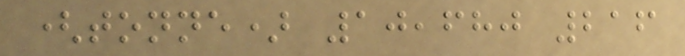(tonne) 10,680 216
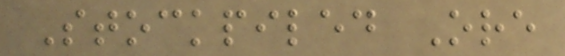Stockpiled Ore
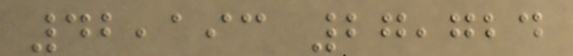42,193 27,724
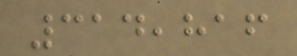314,816
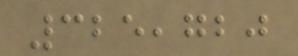325,720
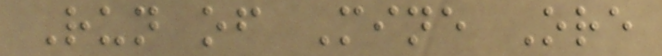Run of Mine Ore
